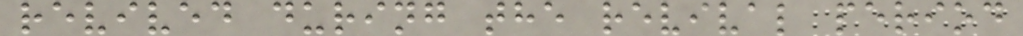revived during the revival period
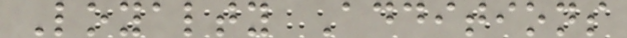Loyalty Additions
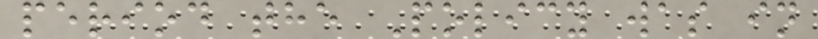period the Policy was in
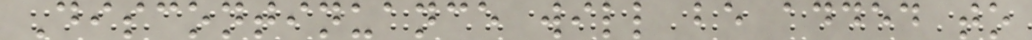Discontinuance will be added to
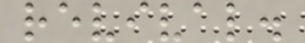revival.
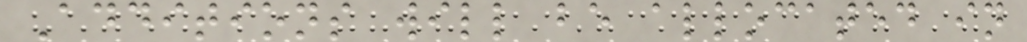Additions will be allocated in
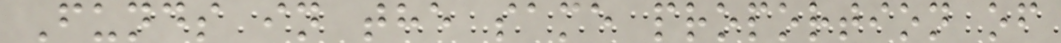Funds in the same proportion of
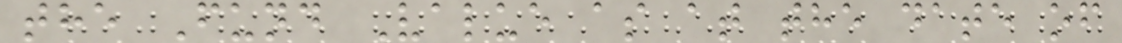the Fund Value as at the date of
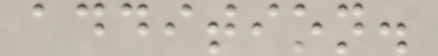addition.
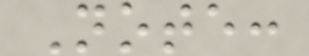Note:
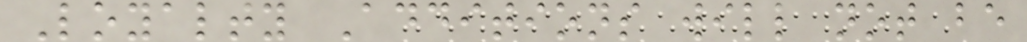Loyalty Additions will not be
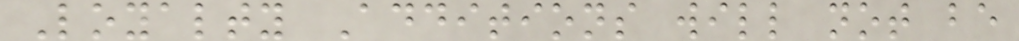Loyalty Additions will not be
